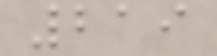219
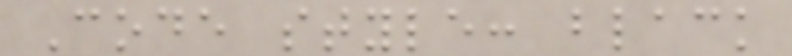Code style: black
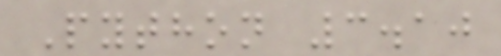Python 3.10
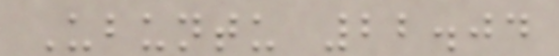Ubuntu 22.04
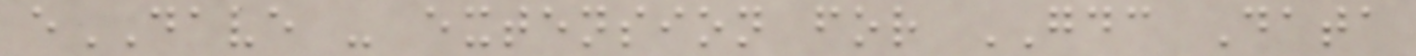eDAVE - extension for GDC Data
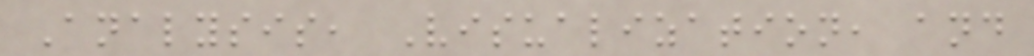Analysis, Visualization, and
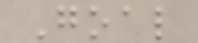Goal
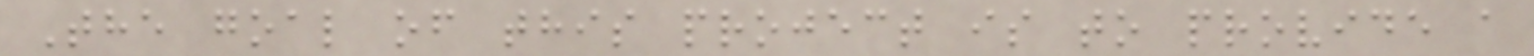The goal of this project is to provide a
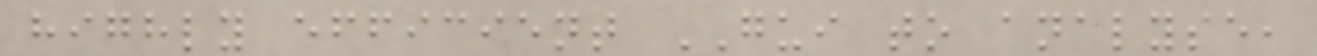highly efficient GUI to analyse,
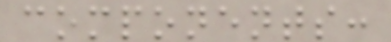components:
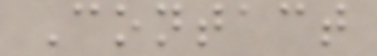Contact
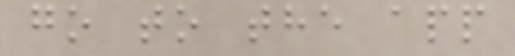go to the app
